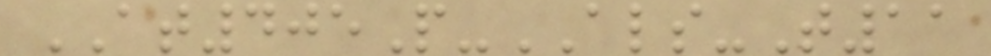AT405P-ALS-T11
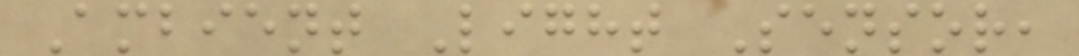Ambient Light Sensor,
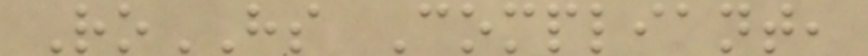RoHS Compliant,
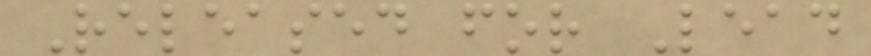Released for Lead
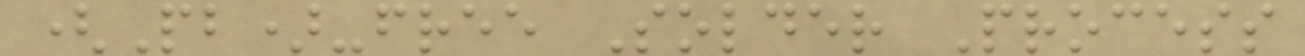(Pb)-free Solder Process
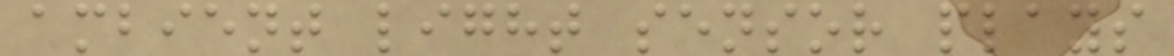ambient light sensor plays
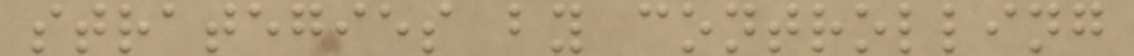strategies by controlling
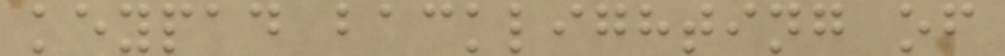keypad backlighting of
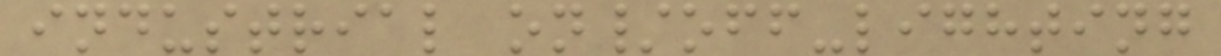industrial on/off-lighting
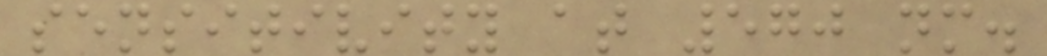sensitivity at 570 nm.
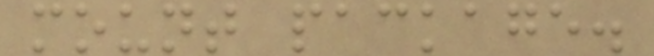mount package.
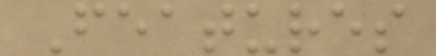Features
